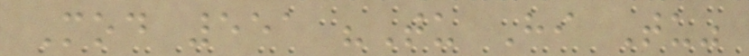Mod 551 "Tu Hi Tu"
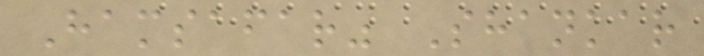Hamsafar" Shankar
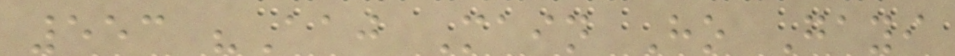553 "Aaj Main Ho Gayi
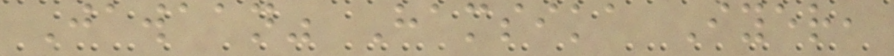Jawaan" Hamsika Iyer,
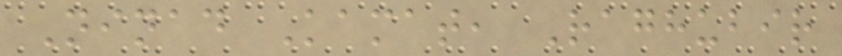Ninad Kamat, Raghubir
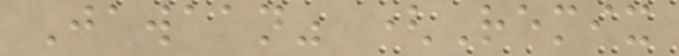Jawaan" (Remix
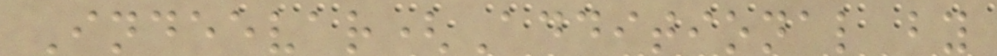Indeevar(Additional by
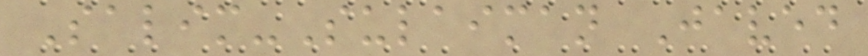Salim-Sulaiman Javed
